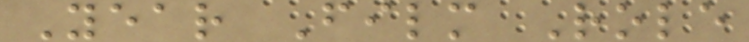Year Film Role
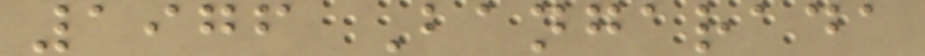1976 Bangarada
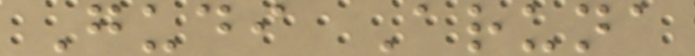Gudi Aruna
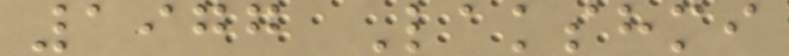1977 Lakshmi
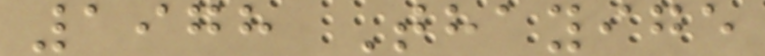1978 Thayige
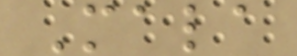Mala
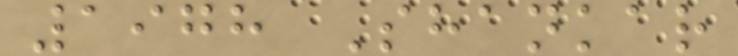1978 Shankar
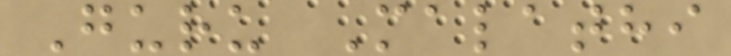Guru Malathi
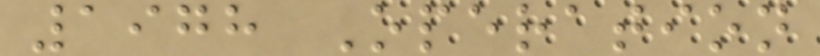1978 Operation
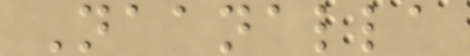Naanalla
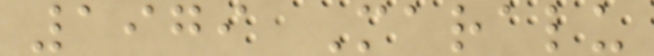1979 Maralu
